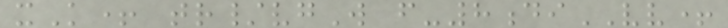xK+ tr/vgW f-8diVV+
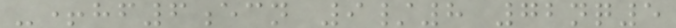-+hf6ecn 9/8 72nq5
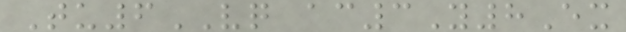Tu6VQ ac3Y8Ex
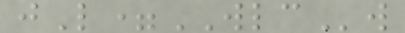jL=WLCw
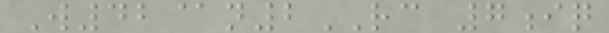W42@n2RC 7iq
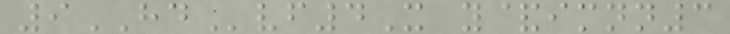9HDvf4X y&imnn3
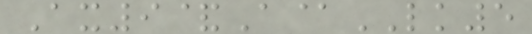Ax9&A@LK5
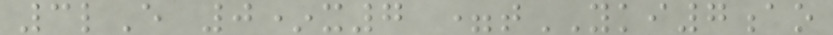3lE 0*x7 =tYKI7ao
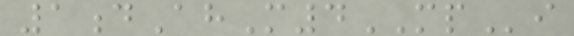1dAhM4MPi
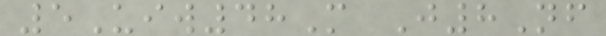5Uiw48M J8Nf
